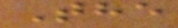The
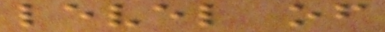level of
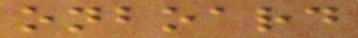onboard
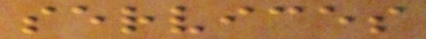services
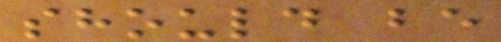should be
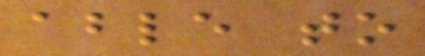able to
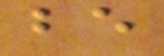be
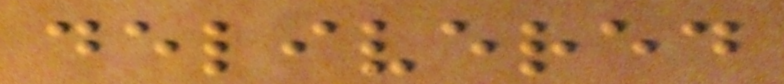delivered
